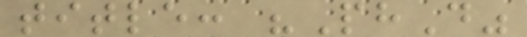title: "PhD"
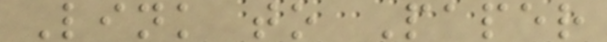Link to Paper
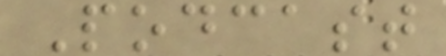Podcast
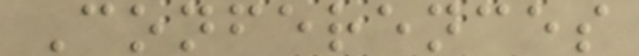Conferences
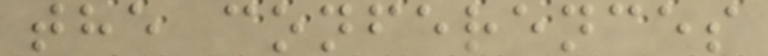the conferences
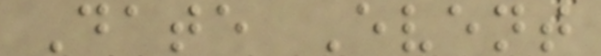Date Event
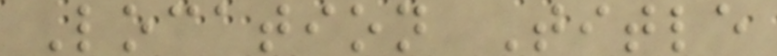Location Title
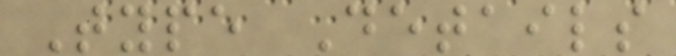Type Details
